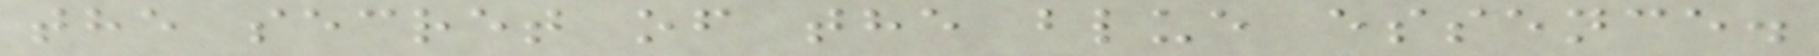the secret of the blue essence.
